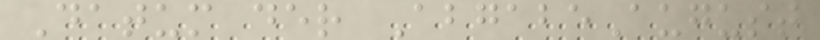Datum der AbgabeAugust
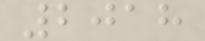2018
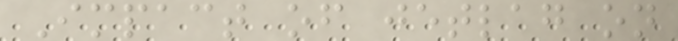Impact of jetlag on
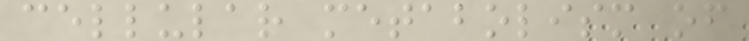cellular metabolism of
